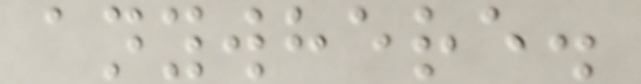anywhere.
